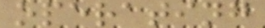operating
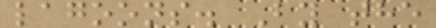lagoons. By the
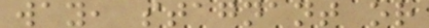way, stagnant or
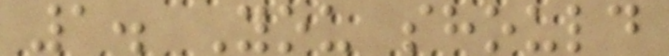1. You should
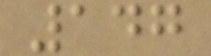147
